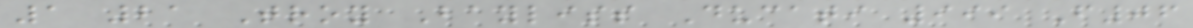1 21 Troy Bayliss Ducati 999 F06
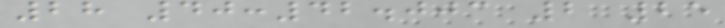28 40:42.003 2 25
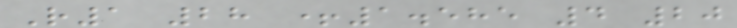R1 28 +1.585 4 20
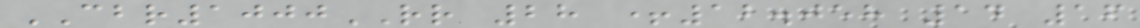CBR1000RR 28 +12.058 14 16
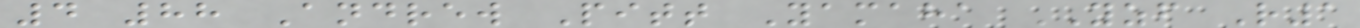4 88 Andrew Pitt Yamaha YZF R1
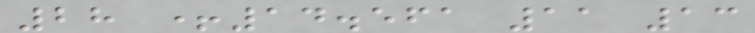28 +14.561 11 13
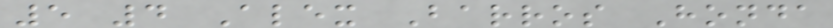5 4 Alex Barros Honda
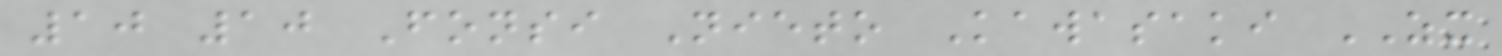10 10 Fonsi Nieto Kawasaki ZX
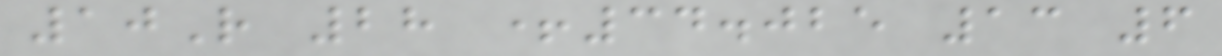10R 28 +34.025 13 6
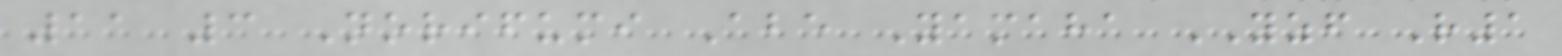11 3 Norifumi Abe Yamaha YZF R1
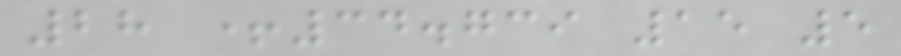28 +34.739 15 5
